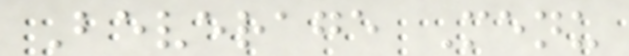Beverage Menu
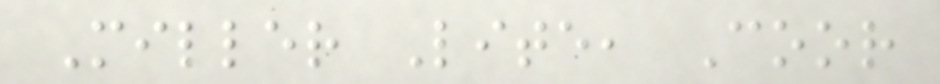Miller Lite, Coor
